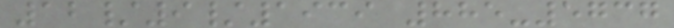12/9/1939 885-5737
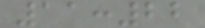11:22
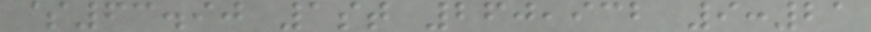$63.90 1st 260,932 9:21
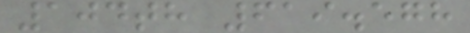104th 619.578
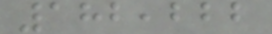182,222
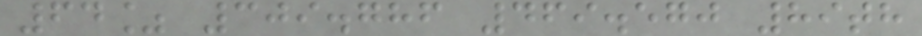64% 309.786 469.570 89th
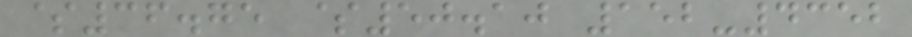$36.75 $50.10 152-4352
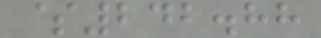$242.88
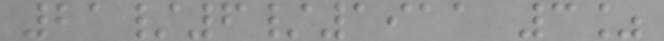21/6/1911 3%
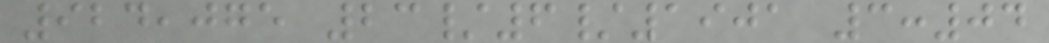924,075 23/6/1901 3:04
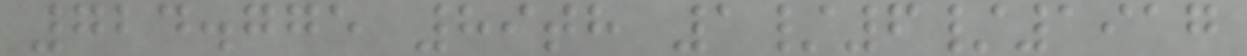724.775 89th 1/6/1917
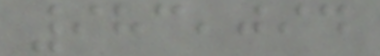983,094
